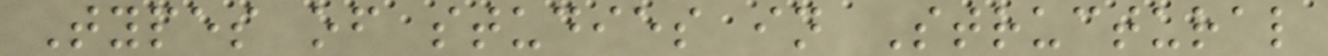Types of studies in Structural
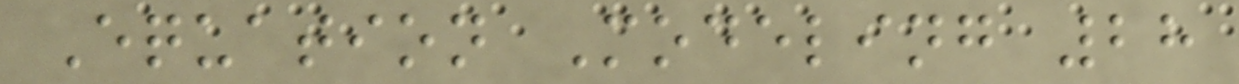Equation Modeling 28
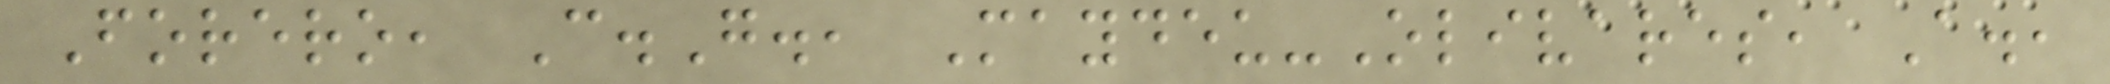Forero, C.G., Maydeu-Olivares, A.,
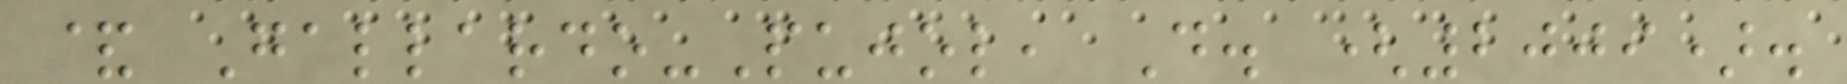& Gallardo-Pujol, D. (2009).
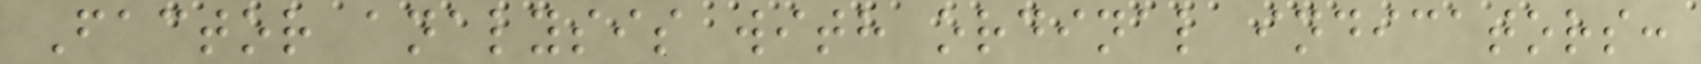Factor analysis with ordinal indicators:
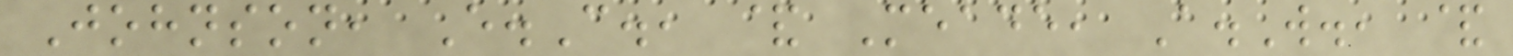Johnson, E.C., & Meade, A.W., &
